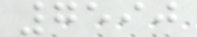7590
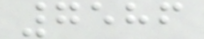7586
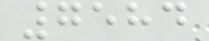7584
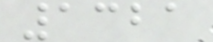1321
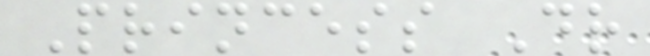Princess Dr
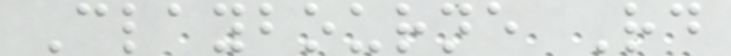Claybourne Rd
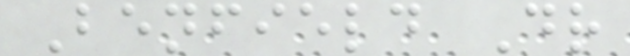Benfield Dr
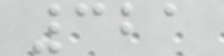321
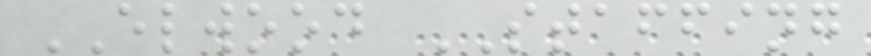ELWOOD STAFFING
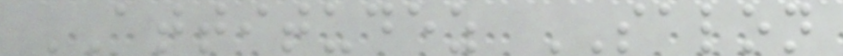ATTITUDEZ SALON
